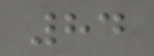84
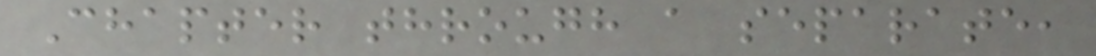Chapter through a separate,
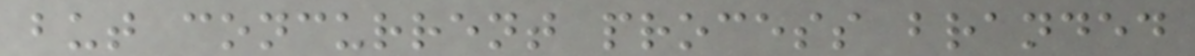but concurrent process branded
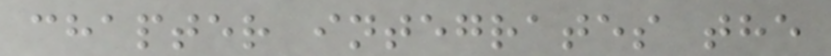chapter integrates the
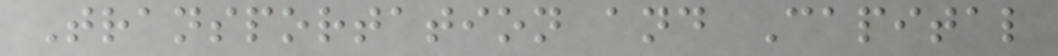Transportation and Capital
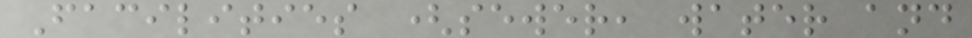Facilities (sewer, water and
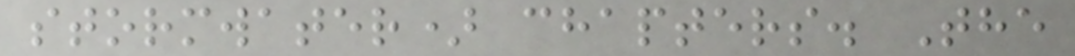stormwater) chapters. The
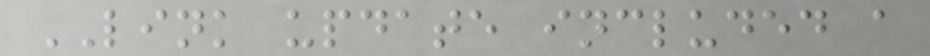LINK update included a
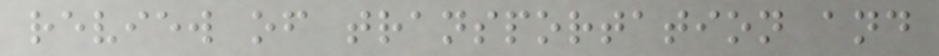review of transportation and
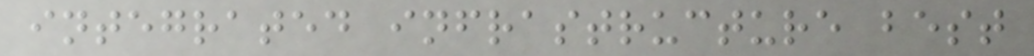integrated infrastructure best
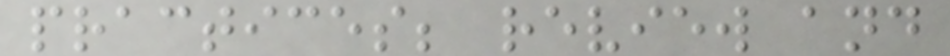practices; review and
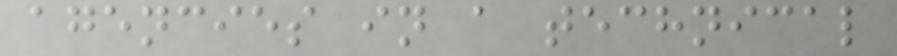agencies in a technical
